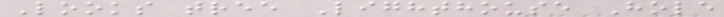Looks tree Lighthouse Hole
